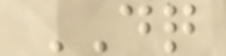DQ
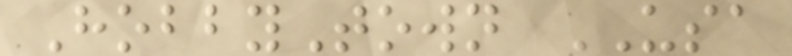HobbyTown USA
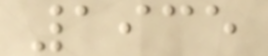1935
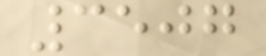3507
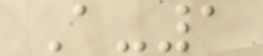A-1
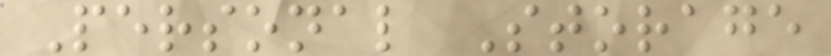Personal Storage
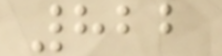822
